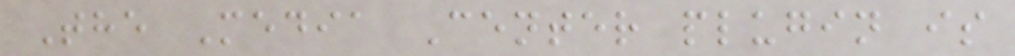The Media Center plugin is
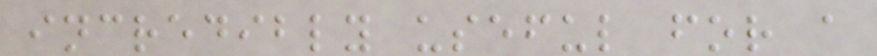incredibly useful for a
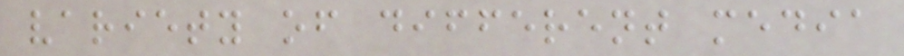variety of different media
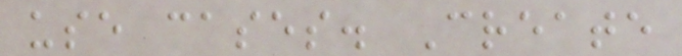use cases. Create
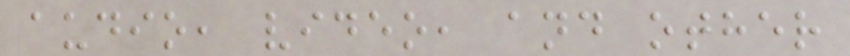audio, video, and other
